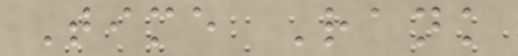Time Rank
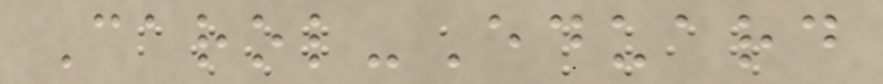Carol-Eduard
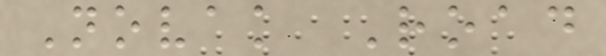Novak Road
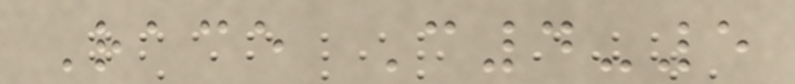Race C4-5
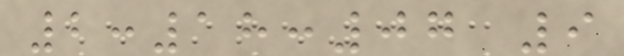2:18:07 9
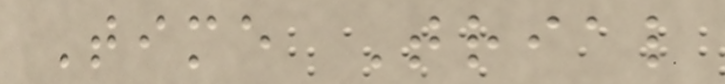Time Trial
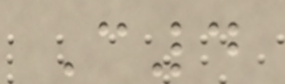C4
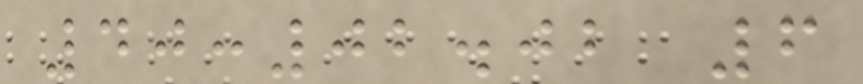40:02.02 6
